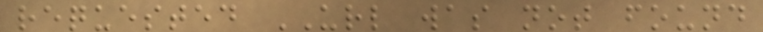requested URL was not found
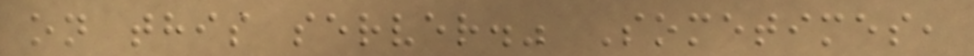on this server." Sometimes,
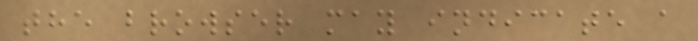the browser may indicate a
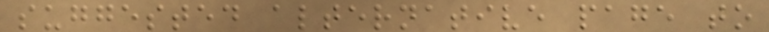suggested alternative page to
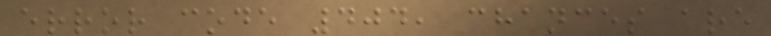error code 404, chances are
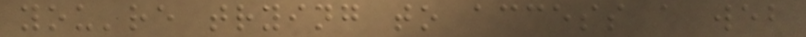you're trying to access a web
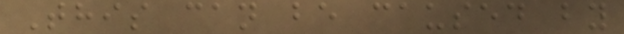This can be caused by
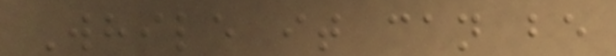While it can be
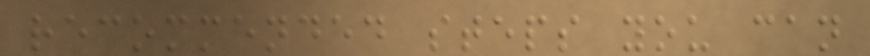recommended steps you can
